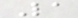La
